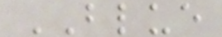BLUE
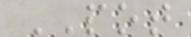POT
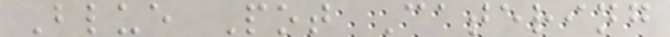Blue Pot Catering
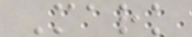Mark
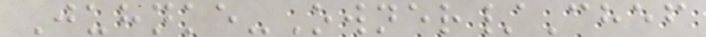Juhnke-Owner/Chef
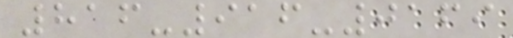816-916-0169
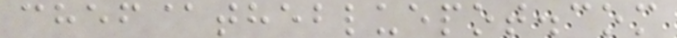chef@thebluepot.com
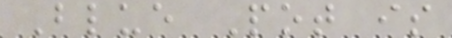Blue Pot is
